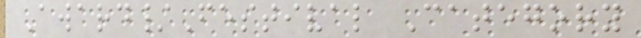Award/Festival Category
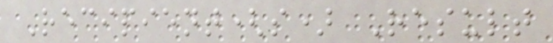Recipient(s) Result
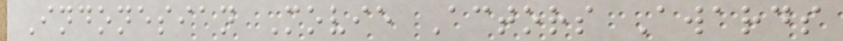Indonesian Movie Actors Awards
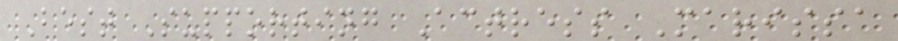Best Supporting Actress Marissa
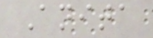Anita
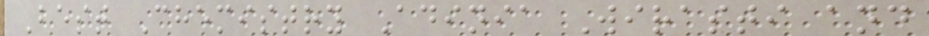Best Chemistry Adinia Wirasti and
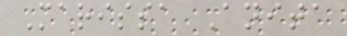Marissa Anita
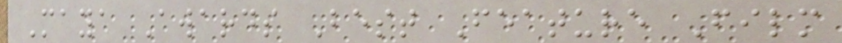Maya Awards Best Feature Film
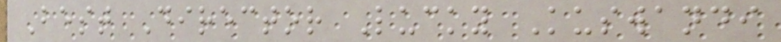Best Director Lucky Kuswandi
